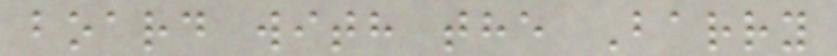board with the Barry
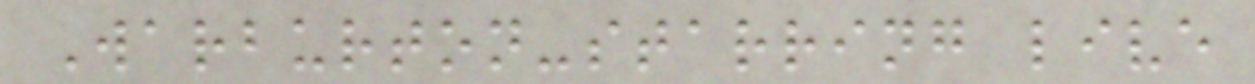Warburton-starring live
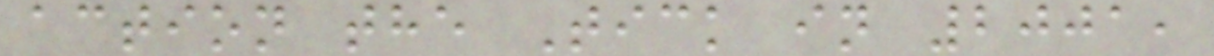action the Tick in 2001,
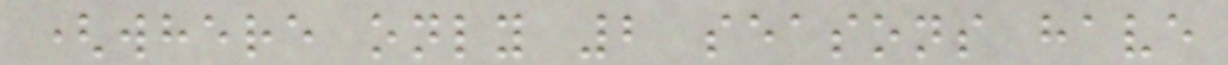(where only 2 seasons have
